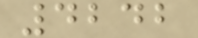4242
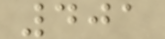401
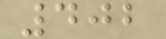402
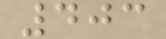403
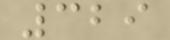329
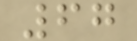67
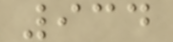934
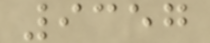9357
